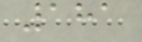181
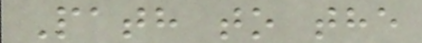Path to the
